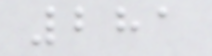281
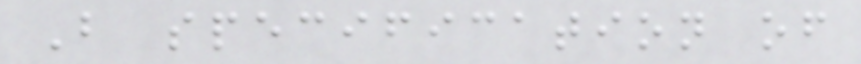B specification of
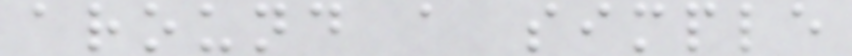around a simple
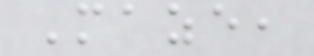Maze,
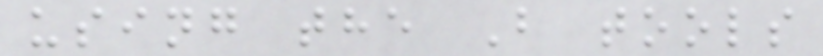using the B tools
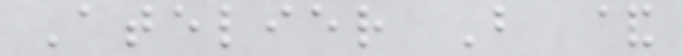Atelier B &
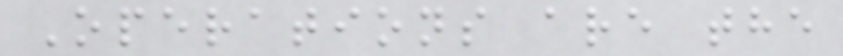Operations are the
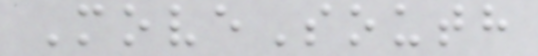MoveSouth
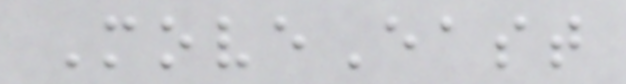MoveEast
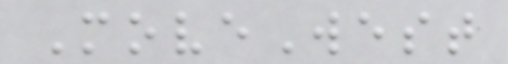MoveWest
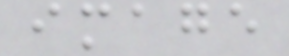image
